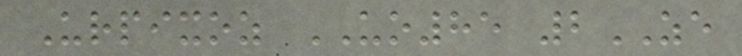Urpixoz UO85 2ZE
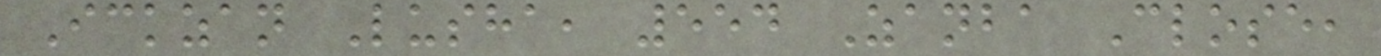Ickzan Lusha, 554 Zanba Close,
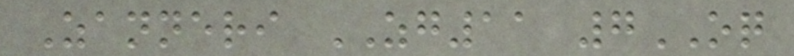Zanneri ZG11 7OQ
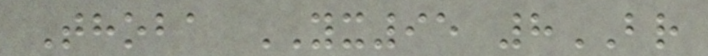Thoba YX95 8BR
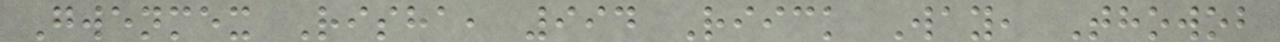Gwenmex Risha, 994 Riick Way, Thowob
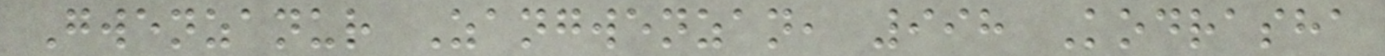Gwenzanur Zangwenzan, 998 Kodrasha
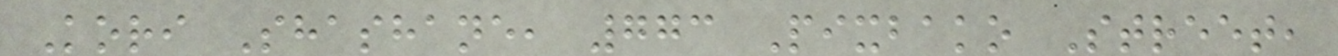Kori Shashane, 773 Pixbako Street,
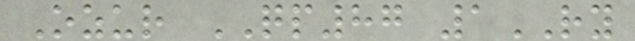Ozur QP87 1RY
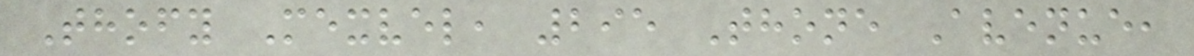Thofy Mexvel, 295 Thone Avenue,
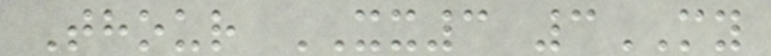Thour XX3 3MY
